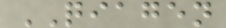QIAGEN
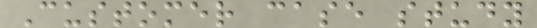Customer case study
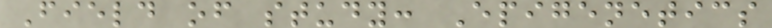Field of study: Epigenetics
